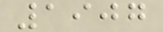1907
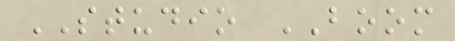STUDIO BOOM
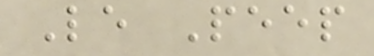Le Peep
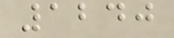1240
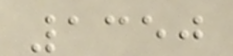1350
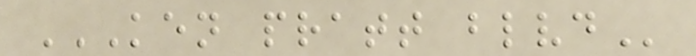KEN PRATT BLVD
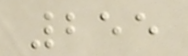255
